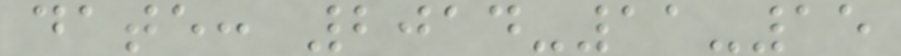date: 2014-11-15
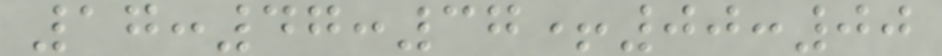17:47:37+00:00
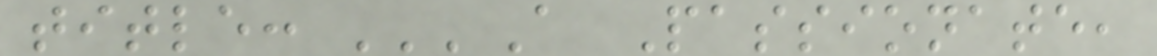title: '''A Passionate,
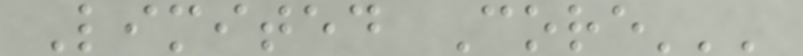Limited Core'''
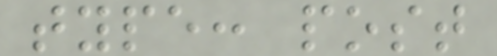type: post
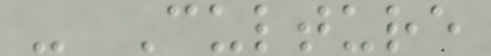- Culture
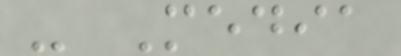- Media
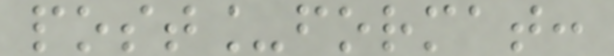post_format:
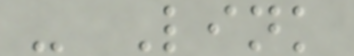- Link
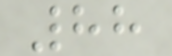88
